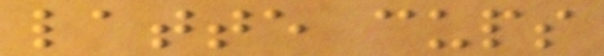latte cups
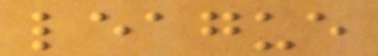league
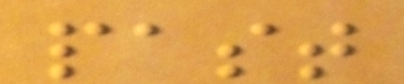past
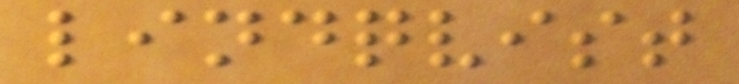lindqvist
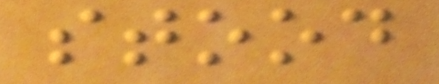stood
